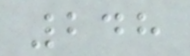248
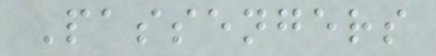Passengers
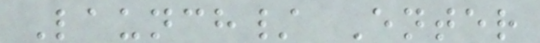Launch/ Enter
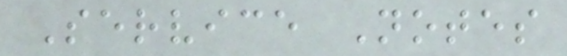Service Notes
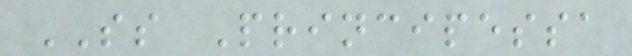SS Principessa
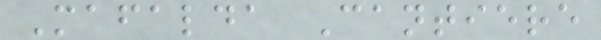Mafalda Cantiere
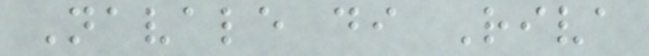Navale di Riva
